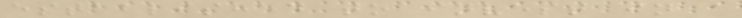established to invest in a
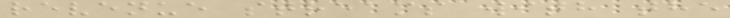revenue streams with the
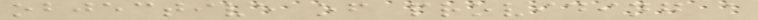objective of providing a
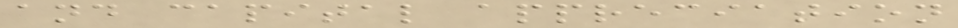and capital appreciation
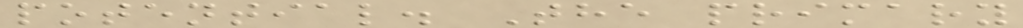potential. The primary
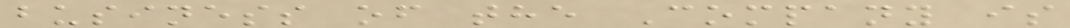business of the Company is
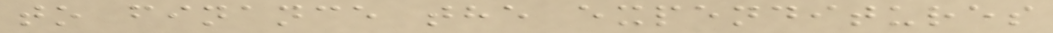to finance the expenditures
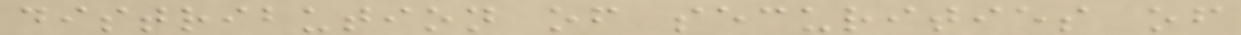distribution of securities of
